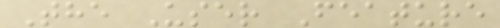The User Feature
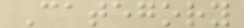Category
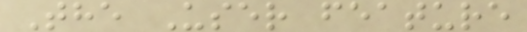The User feature
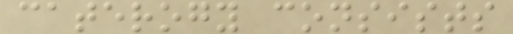caterogy consists
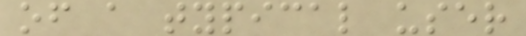of a typical user
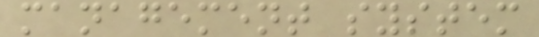management system
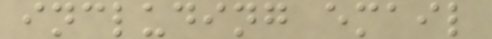including email
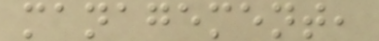management,
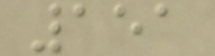151
